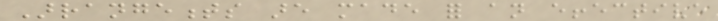Arrangements are made for an effective
